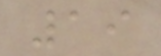19
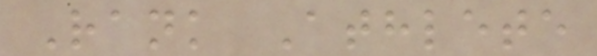Rank Athlete
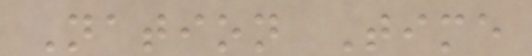Nation Time
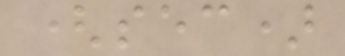(sec)
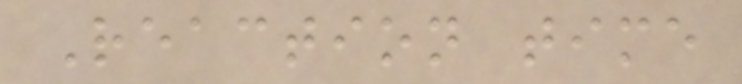Reaction time
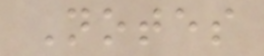Notes
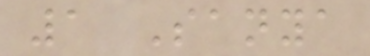1 Sanya
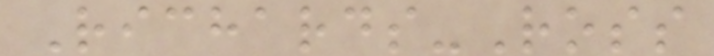Richards-Ross
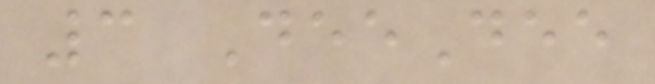3 DeeDee
